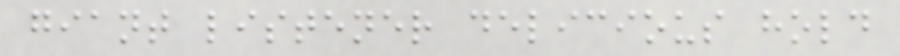giant listener delicious hold
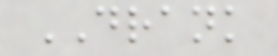DRANK
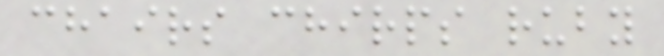chairs chirps ruby
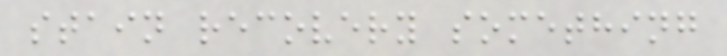stain recovery something
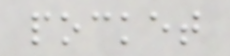pocket
